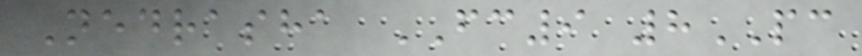Nedrasha FC9 8PC
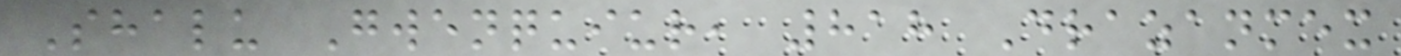Shalu Gwenquiur, 818 Drazanmex
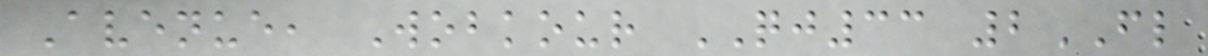Avenue, Wobkour QJ33 2FL
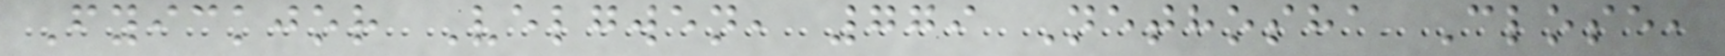Fyickjor Velgwen, 779 Nethosha Close,
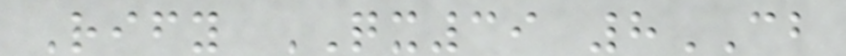Rify QX39 8CB
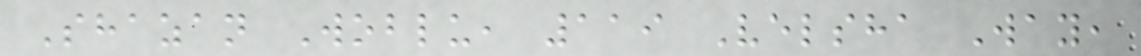Shazan Woblu, 119 Velsha Way,
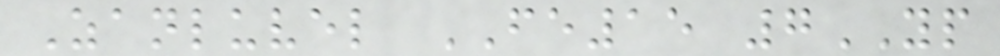Zanluvel FE15 7YP
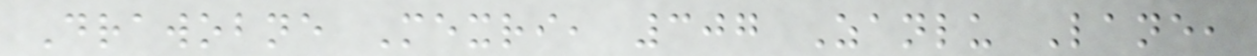Drawobne Mexri, 307 Zanlu Lane,
